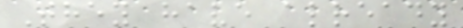They have already
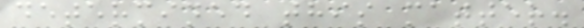determined this matter.
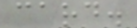card.
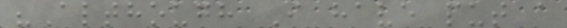"Although I have put a
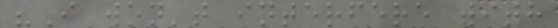"I won't interfere with
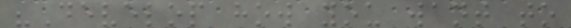"Develop how you want to
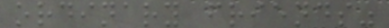ordinary friends"
